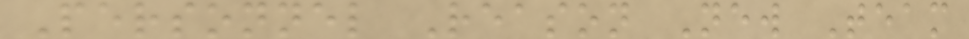Personnel Reason New Team
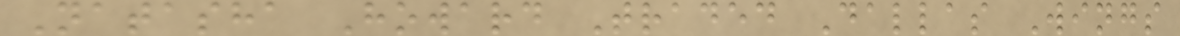Natasha Howard Traded Dallas Wings
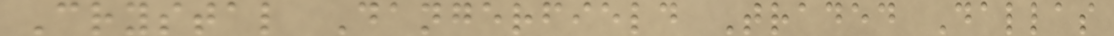Crystal Dangerfield Traded Dallas
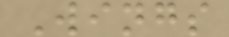Wings
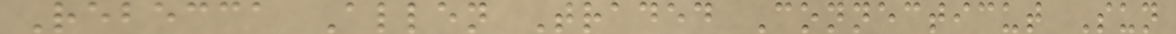Rebecca Allen Traded Connecticut Sun
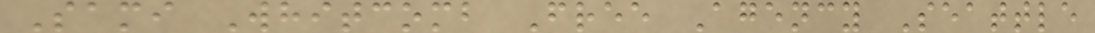Sami Whitcomb Free Agency Seattle
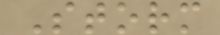Storm
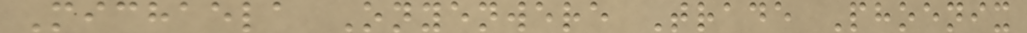Michaela Onyenwere Trade Phoenix
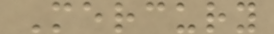Mercury
